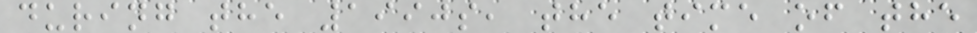during the 1990s, the time of the
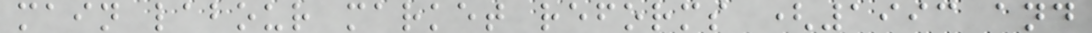main labour market reforms (1993 and
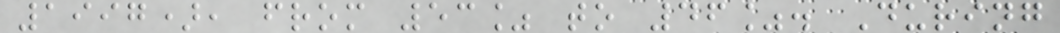1997), from 53% to 46%. During
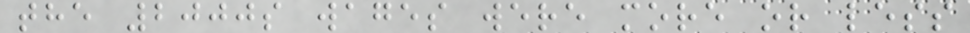the 2000s wages were more or less
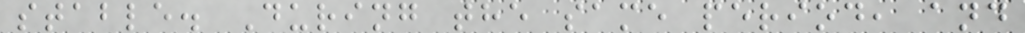stable. During the same period, and
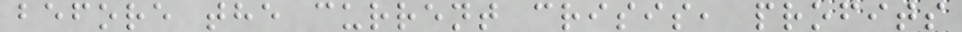before the current crisis, profits
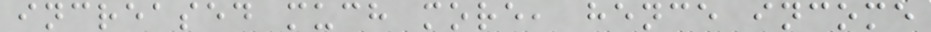increased much more, hence income
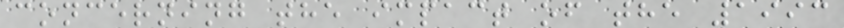concerning the impact of the 1993
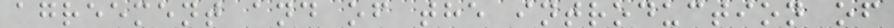agreement and of the introduction of
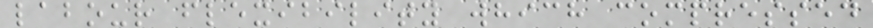labour flexibility which compressed
